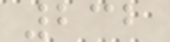232
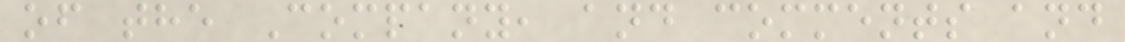of the Company, and comments and
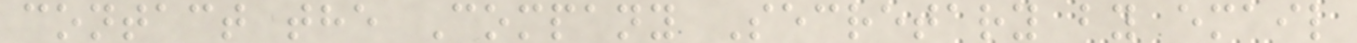contact the Company Secretary by email
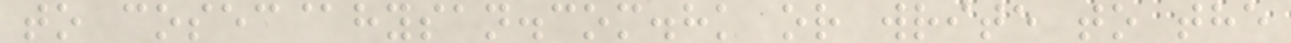to cosec@hysan.com.hk or write to the
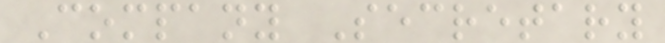Company Secretary
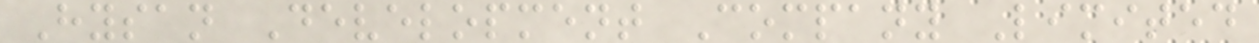Hysan Development Company Limited
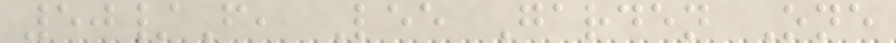50/F, Lee Garden One
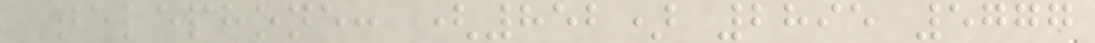Telephone: (852) 2895 5777
